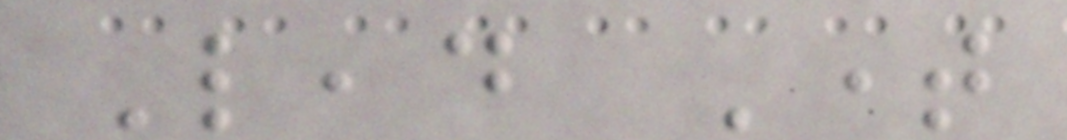Lead Time
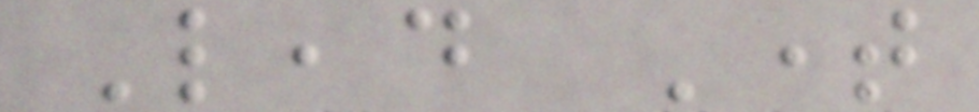Lead Time
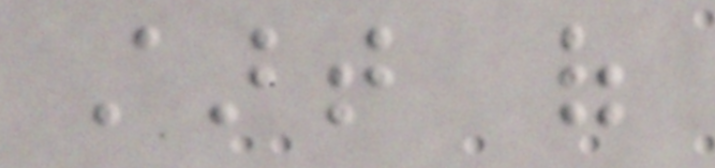start of
